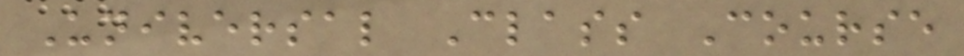Universal Class Course
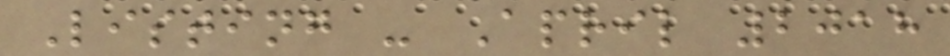Listing - April 2018
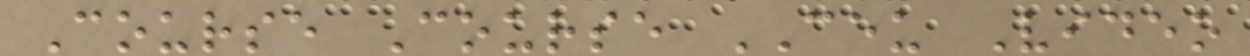Course Course CEU Video
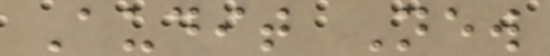Audit New
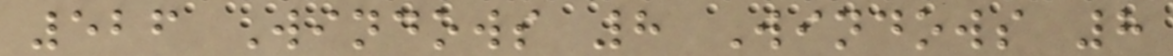526 Windows 8 Windows 8
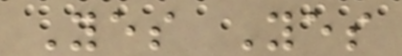Yes Yes
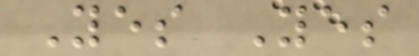Yes Yes
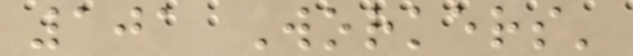101 Workers'
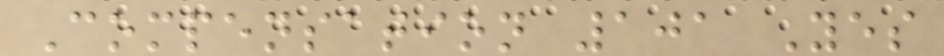Compensation 101 Yes
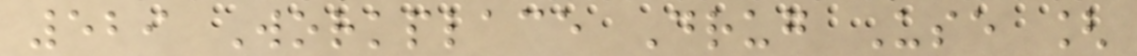529 Workplace Drug Use [
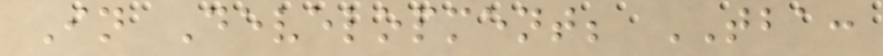In Development; TBA:
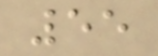55
